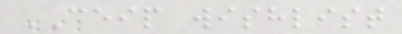CEIP wishlist
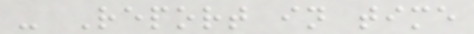- Report in time
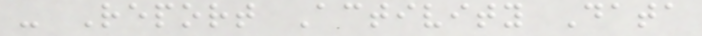- Report Activity Data
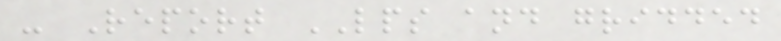- Report LPS and gridded
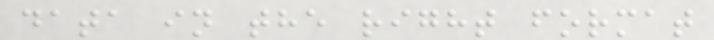data in the right format
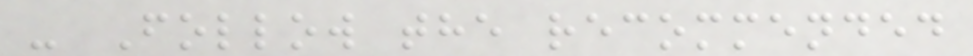- Follow the recommended
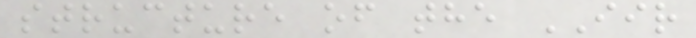structure of the IIR
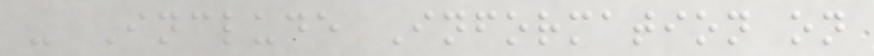- Include Information on
